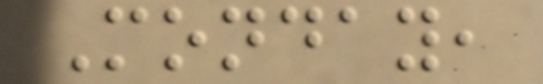Monday,
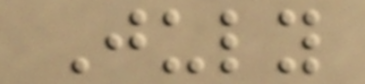July
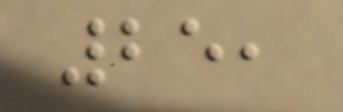25,
